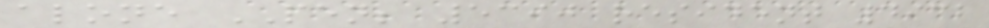alone PEN; 5390 resident 4932
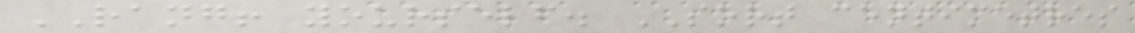RANG! yourself. SORT centimetres
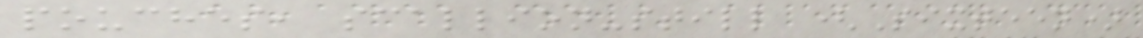pouches, scallion-still (Sixteen)
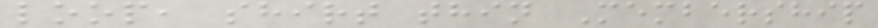loop, shirt thin Membership
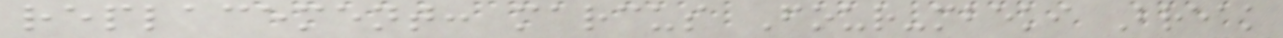replacement: marcus Four-mbeki Break
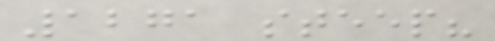1271 steep?
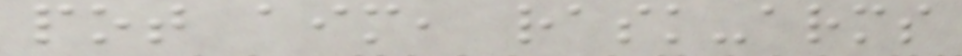pot aim, rask-arms
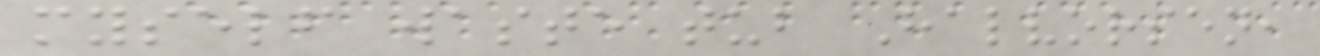myself waste tub Halvorsen,
